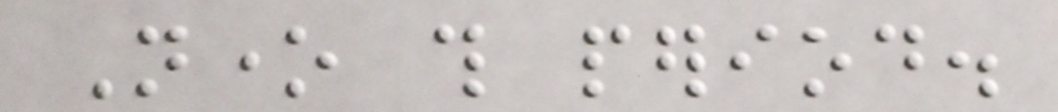None this period.
